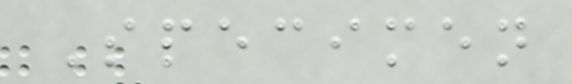Specimen
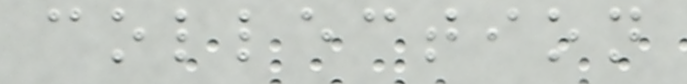collection
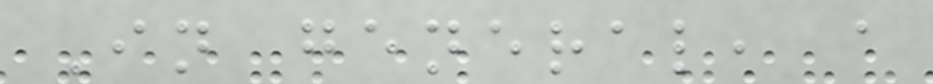In general, a
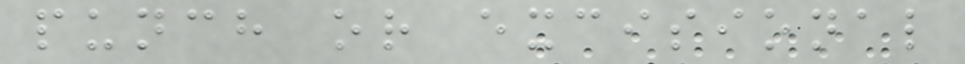punch or excisional
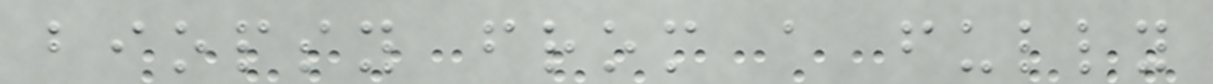biopsy from a fully
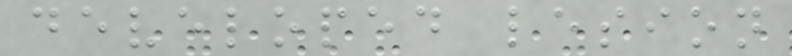developed lesion
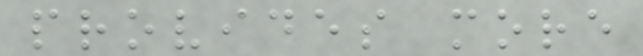provides more
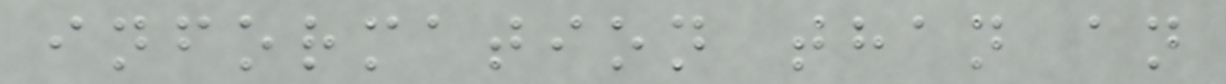information than an
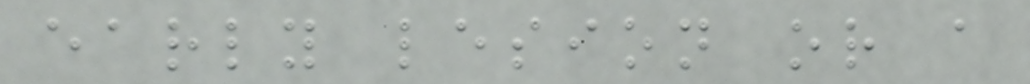early lesion or a
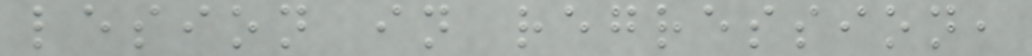lesion in regression,
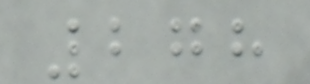278
